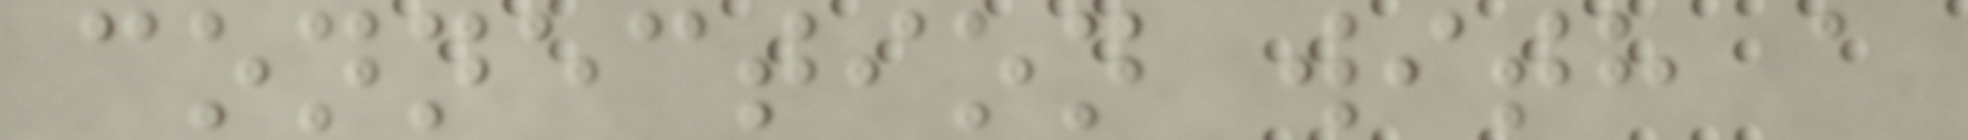connection with a
